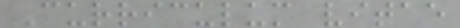Curriculum vitae
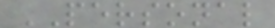PERSONAL
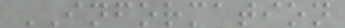INFORMATION
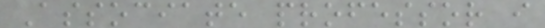Associate professor i
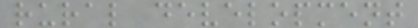rural development
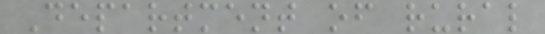Department of rural
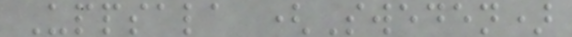Uppsala (Sweden)
